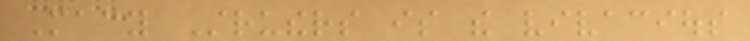Macy Struthers is the vivacious
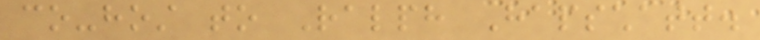co-host to Ralph Hapschatt.
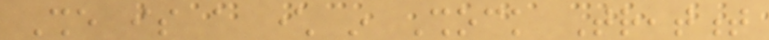She is a character in Shock Treatment
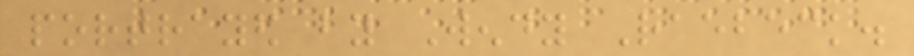portrayed by Wendy Raebeck.
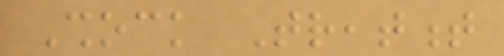Shock Treatment
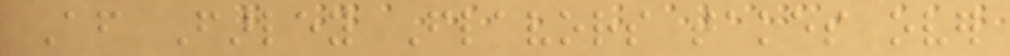After Farley Flavors takes over
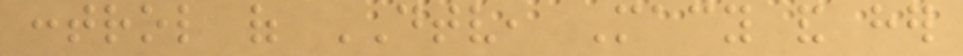control of DTV, Macy and her
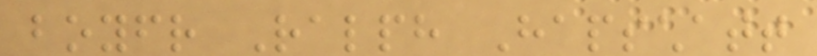boyfriend Ralph Hapschatt
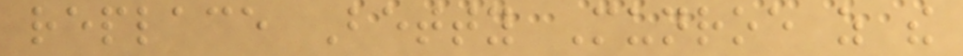replace Betty Munroe as the
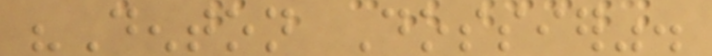"Denton Dossier".
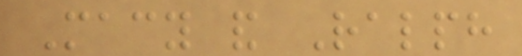Macy and Ralph
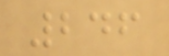246
